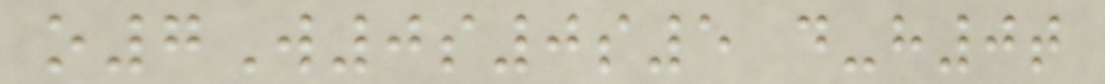o7W0s0s5 d-h0t
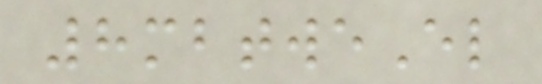8mbtweEl
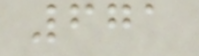671
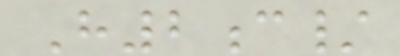H2c/
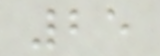25
